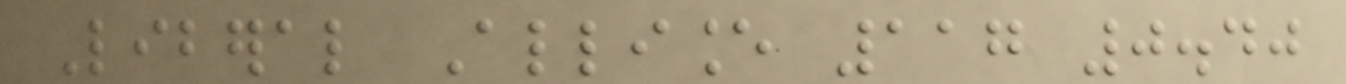Liberal Alliance 117 0.40
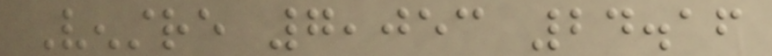Venstre 7,053 24.16
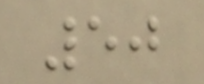50
